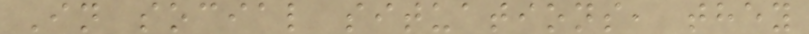In social situations, they
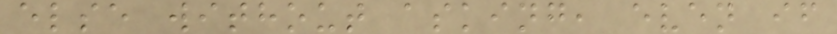else without asking, even if
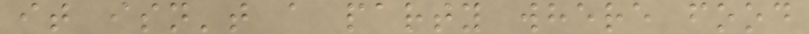it isn't a party where food
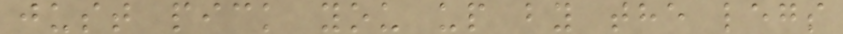just pick you up by the legs
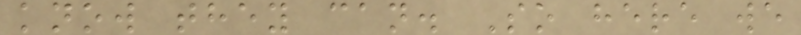know they can. So here we
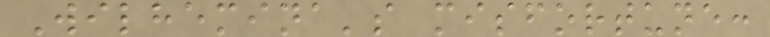Wilhemina's misfortune:
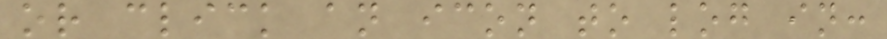or click an icon to log in:
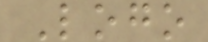Logo
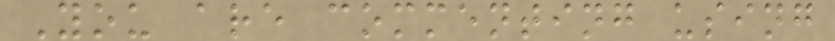You are commenting using
